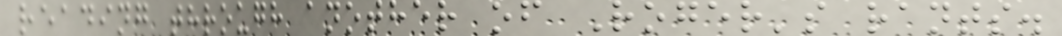reading through another of Roger's rants.
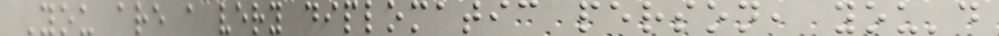You are a very diplomatic person, you'd
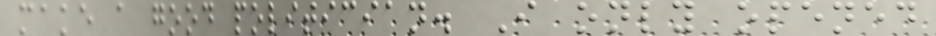make a good politician. I only opened
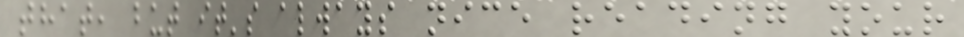that, but it's always nice reading your
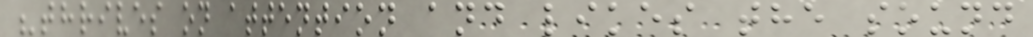"thrives on attention and likes the sound
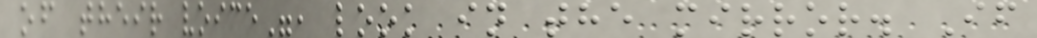of their voice", look in the mirror. If
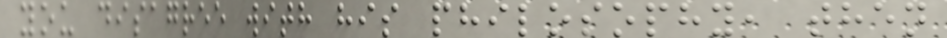you disagree with his philosophy, then
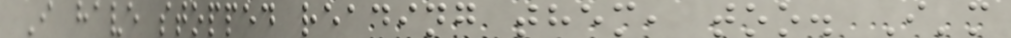I have stopped reading them, too. I'm
